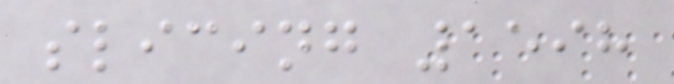slicing 1598
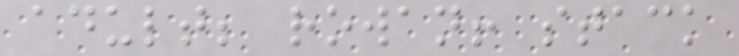adult; rowan! stack
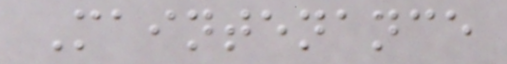Maintenance
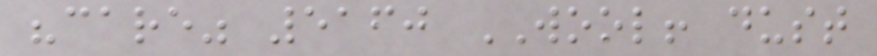"care" 5160 WOOL! dust
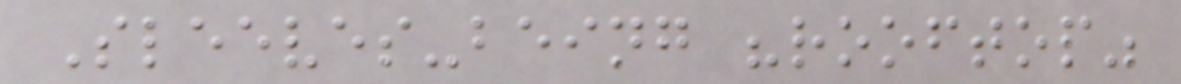Sleeves-being "rooftop"
